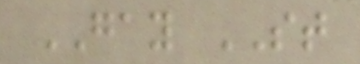GAY ST
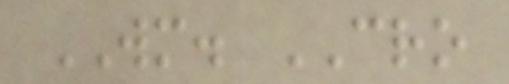WM. CRO
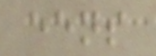eens
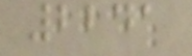2241
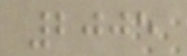2005
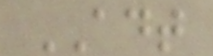ADT
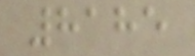8185
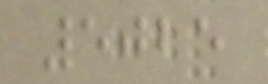5025
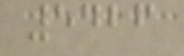5426
